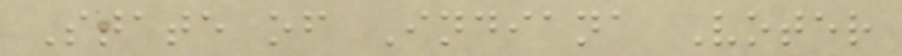State of Indiana Voter
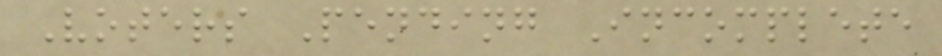Voters Pending Incomplete
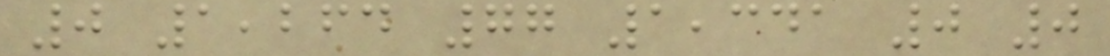0 1,264 77 1,341 0 0
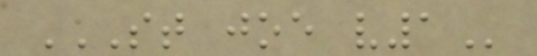ST JOE V1
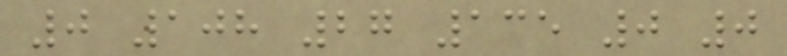0 108 27 135 0 0
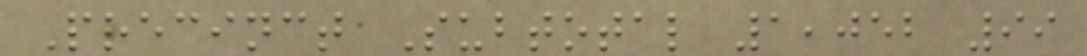Precinct Subtotal 1,052 99
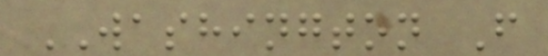WASHINGTON F
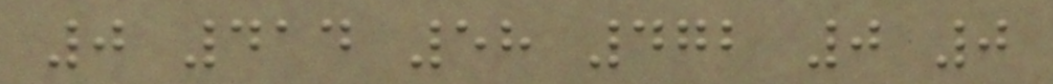0 414 58 472 0 0
